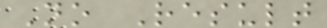No Result
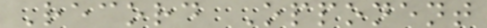Record Opponent
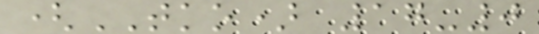(TKO) 17-0
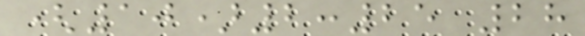(10)2:25 28
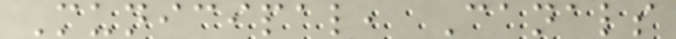Municipal, Canals
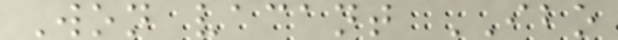Won vacant IBO
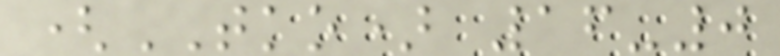(TKO) 16-0
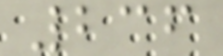236
